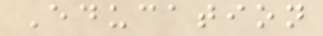Education
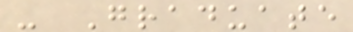- Graduate
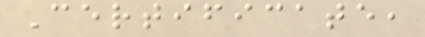Certificate,
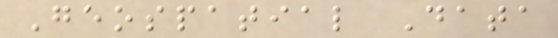Geospatial Data
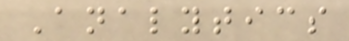Analytics
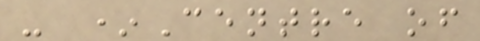- *Centre of
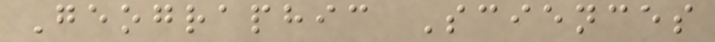Geographic Sciences
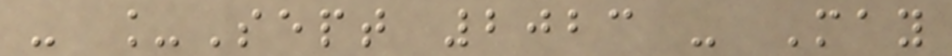- _Sept 2023 - May
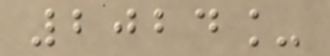2024_
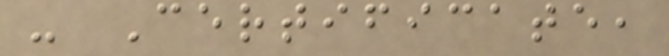- Certificate,
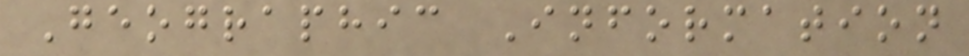Geographic Information
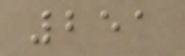251
